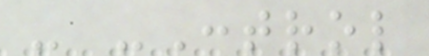- -Control
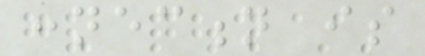connection is
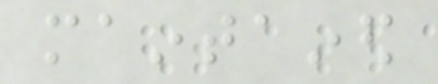maintained
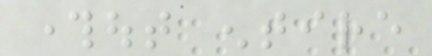throughout entire
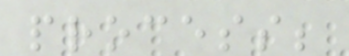process;
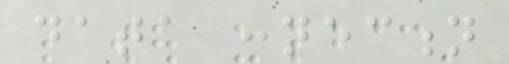data connection
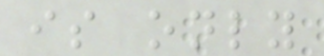is only
